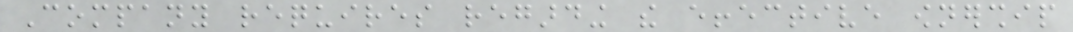Company requires regarding the effective ownership
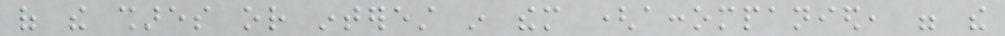of the shares or interest in them (accompanied, were the
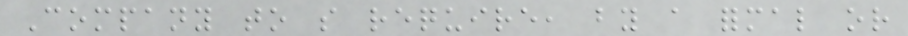Company to so require, by a formal or
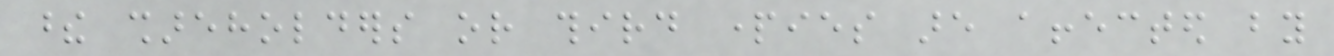these shareholders or third parties are affected by
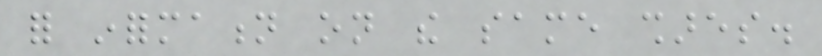for information on the same shares.
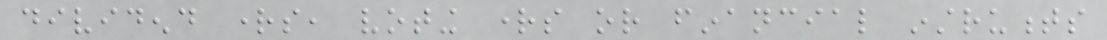dividend rights, voting rights or financial instruments
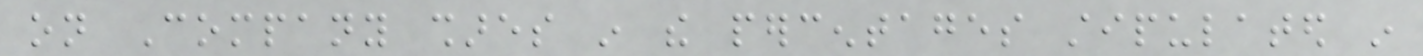on Company shares in the percentages stipulated in
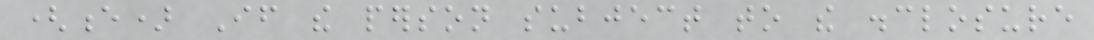(e) If the person subject to the disclosure
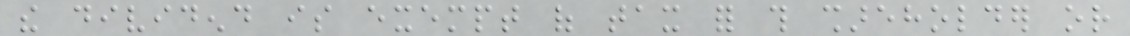the dividend is exempt of tax for this shareholder or
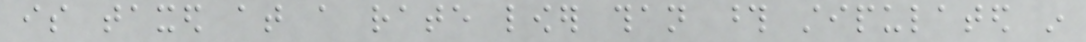is taxed at a rate lower than those stipulated in
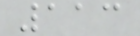113
